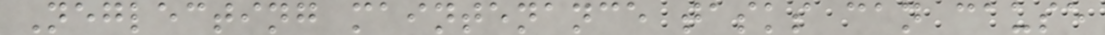Neglecting maintenance tasks can cause
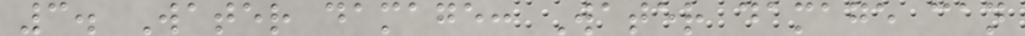3. Water damage: Water damage can
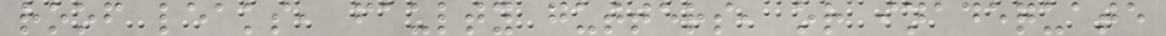roof leaks, faulty gutters, or inadequate
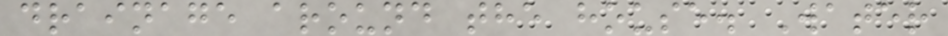drainage around the house. Water
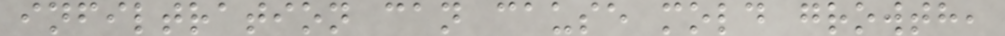infiltration can cause mold growth,
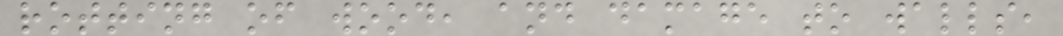rotting of wood, and damage to walls,
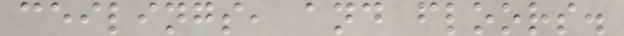ceilings, and floors.
